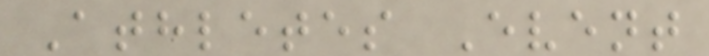Athletes Event
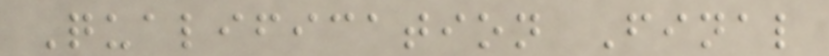Qualification Final
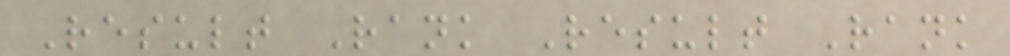Result Rank Result Rank
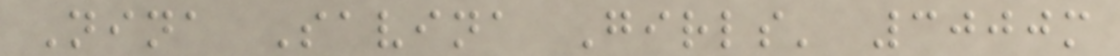Nina Savina Girls' 3000m
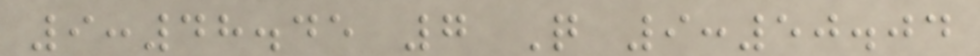9:48.45 7 Q 9:50.04
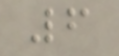6
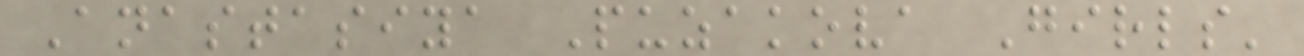Anastasiya Puzakova Girls'
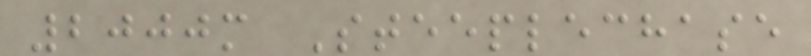2000m Steeplechase
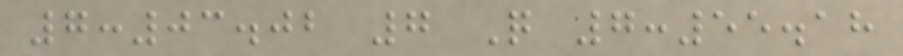7:03.02 7 Q 7:55.18
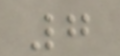7
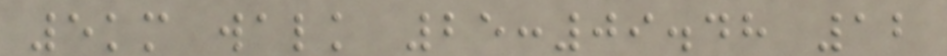5km walk 25:09.48 12
